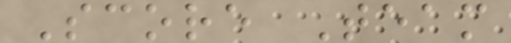Score Team
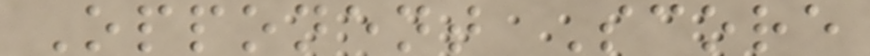Opponent Score
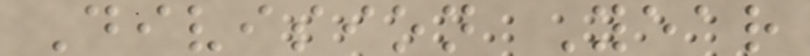Division Year
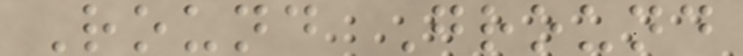Round Ground
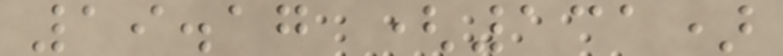19.17 (131)
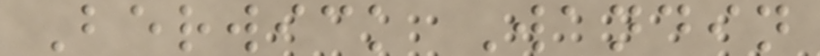Berwick Wandin
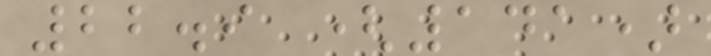22.9 (141)
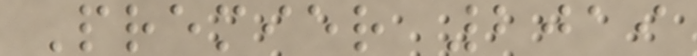Premier 2019
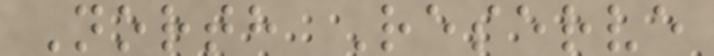North Reserve
